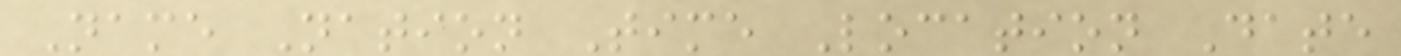Name Nation Time Location Date
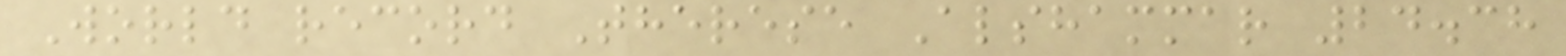World record Therese Alshammar 24.38
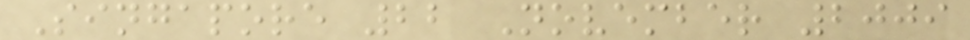Singapore 22 November 2009
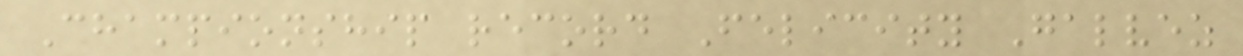Championship record Felicity Galvez
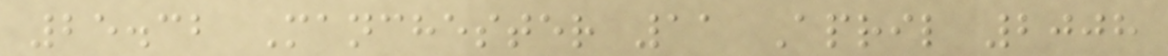25.32 Manchester 11 April 2008
